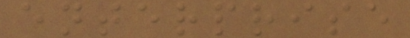enterprise
